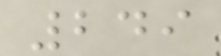249
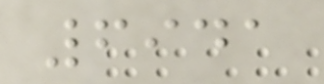6941
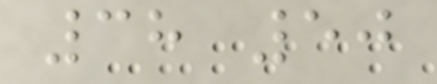38 50
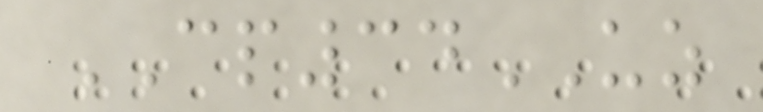CP34UZ
